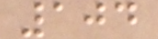104
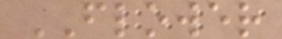FLOWER
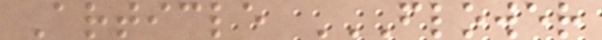Article FLOWER
